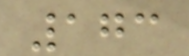173
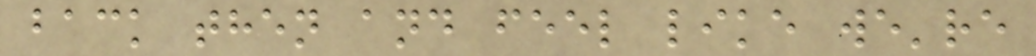back then and feel like we're
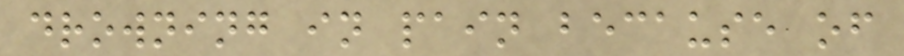drowning in pain because of
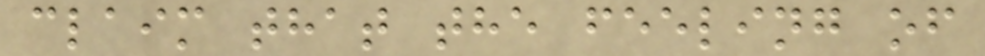claim that the feeling of
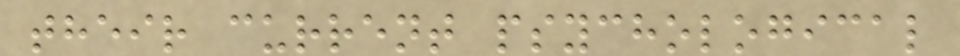their current psychological
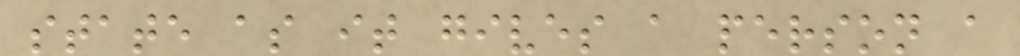state as it gives a person a
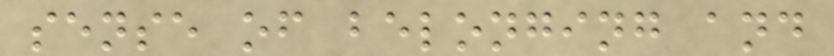sense of belonging and
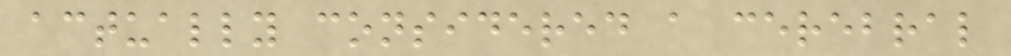actually considered a cerebral
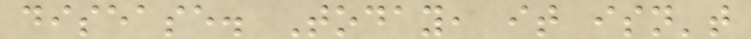disease. Today, it isn't
